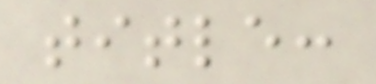title:
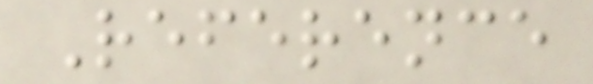Reference
